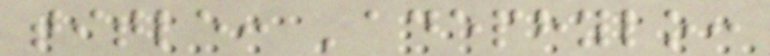title: 'adephylo:
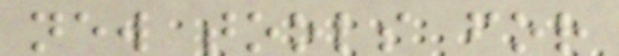new tools for
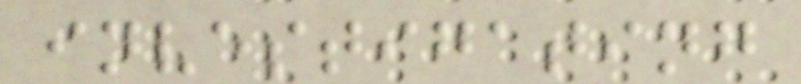investigating
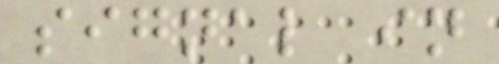signal in
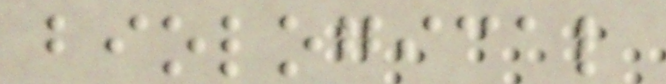biological
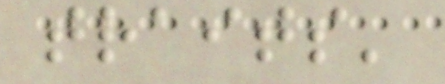traits'
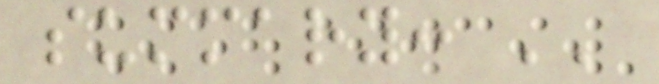summary: ''
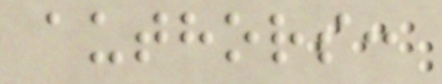authors:
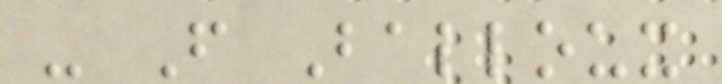- F Balloux
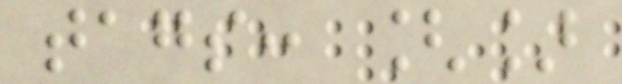tags: []
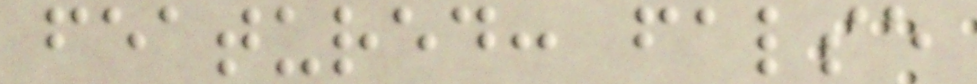featured: false
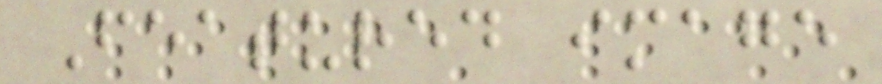Featured image
